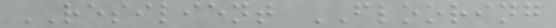RESILIENT FLOORING
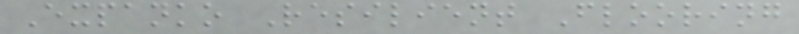Expanko Resilient Flooring
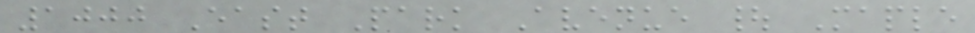1000 East Park Avenue | Maple
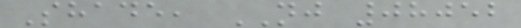Shade, NJ 08052
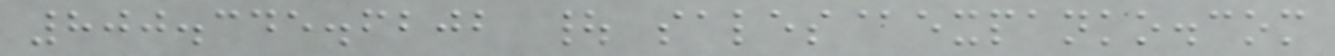800.345.6202 | sales@expanko.com
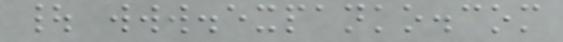| www.expanko.com
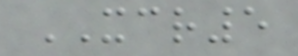XCR5
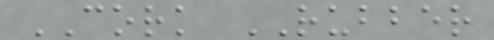CORK RUBBER
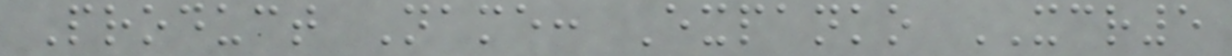Product Name: Expanko XCR5
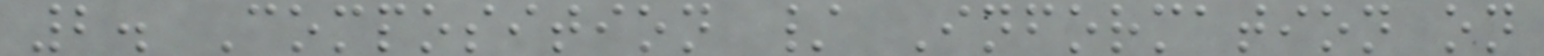2. Composition / Information on
